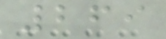269
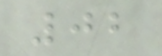02
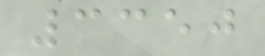3350
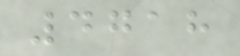4718
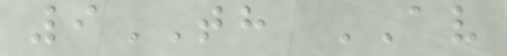9TH AV
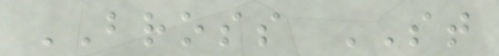BROSS ST
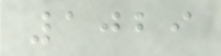1029
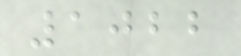1022
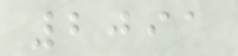2091
